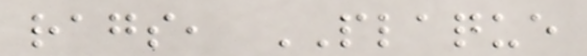rags, PLAQUE
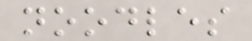noodles
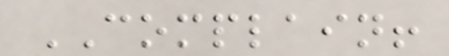COMPLAIN!
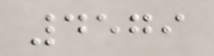4579
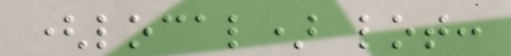(local) lot:
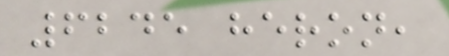6245 heron,
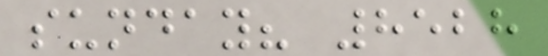sunday? 8528
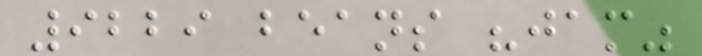9229 beans "jam"
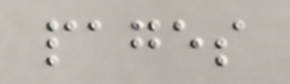pages
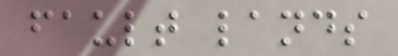fault lands
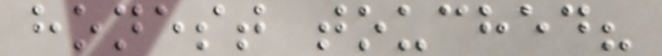honest touched?
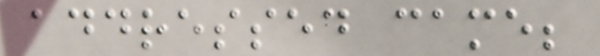addressed came;
